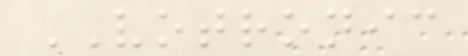VOTRONIC
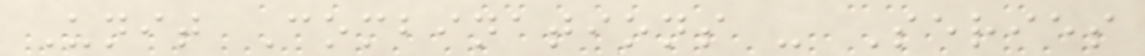Unit Combinations - Series
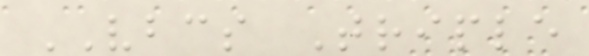VBCS Triple
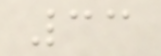33
